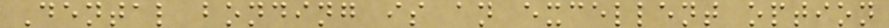Dental bonding is an excellent option
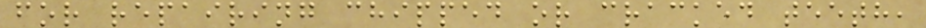for repairing chipped or cracked teeth,
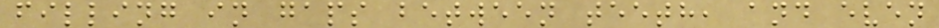filling in gaps between teeth, and even
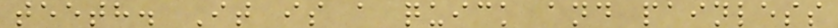teeth. It is a quick and painless
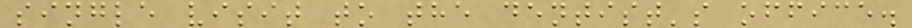single visit to the dentist's office.
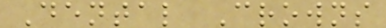Dental Crowns
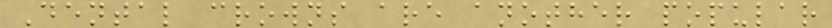Dental crowns are another popular
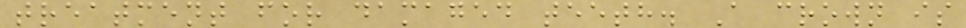treatment for damaged teeth. A crown is
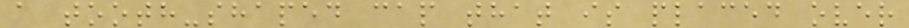a tooth-shaped cap that is placed over
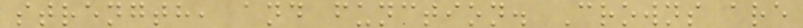strength, and function. Crowns are
